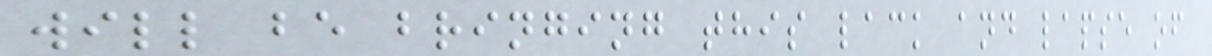will be bringing this lack and lapse of
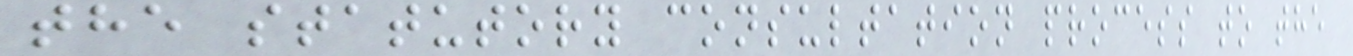the statutory consultation process to the
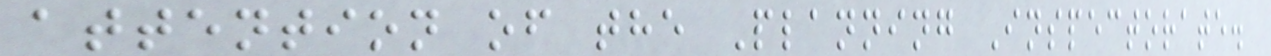attention of the Planning Inspectorate.
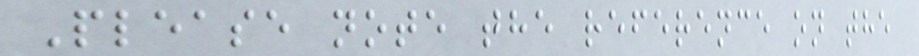Please note the reference on the
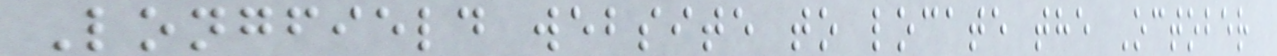Longfield website to locate the October
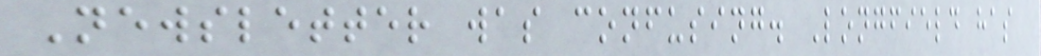Newsletter was confusing. Longfield has
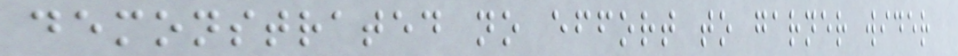demonstrated no effort to garner wider
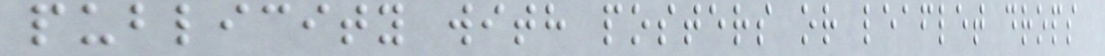publicity with posters or leaflet drops
